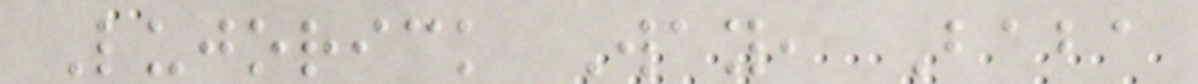Lujorick Way, Baba
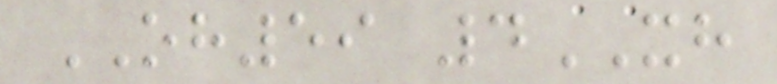OH59 4XH
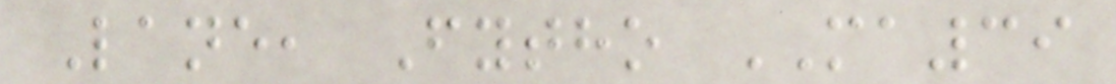Lane, Fytho MA39
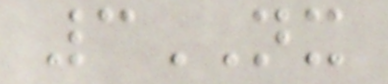3NX
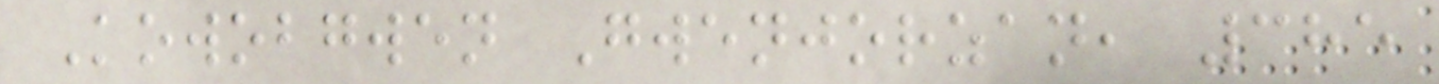Kowobgwen Gwenjorzan, 385
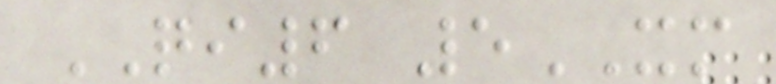QI6 5XM
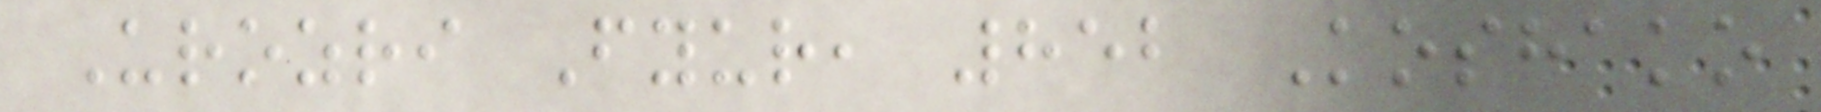Urozri Fyur, 852 Koshako
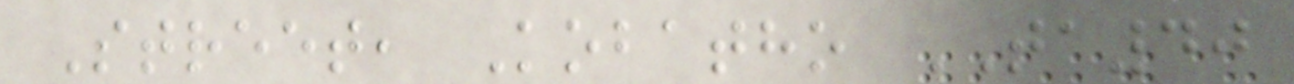Street, Kobatho TA40
